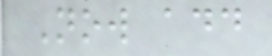Now add
